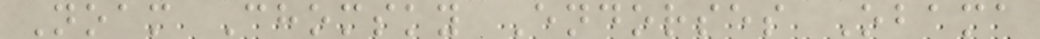Noam Chomsky Endorses Obama
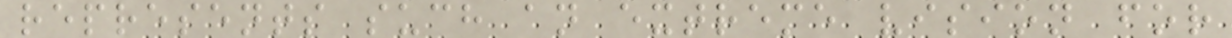represents such an extreme vision for
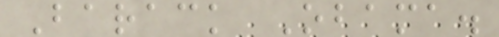Barack Obama.
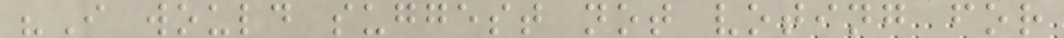"I would suggest not voting for
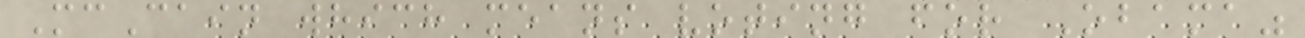McCain which means voting for Obama"
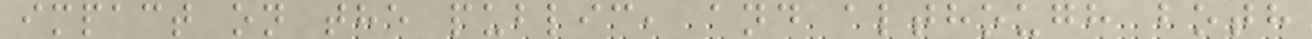impact on the public, and although both
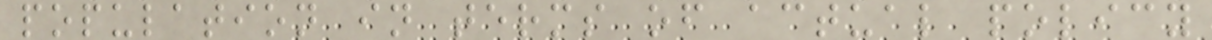population in terms of actual policy
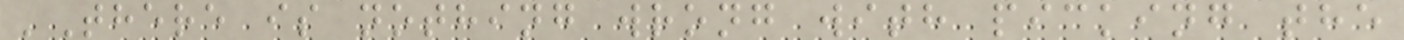'There is nothing wrong with picking the
